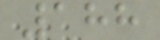188
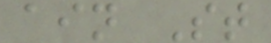ain St
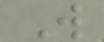W
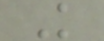K
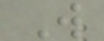W
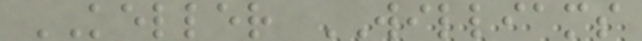KELLER WILLIAMS
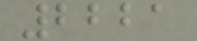2221
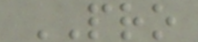PRO
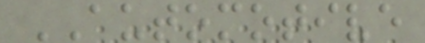AUTOMOTIVE
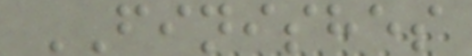FINISHES
